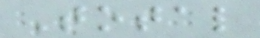Total
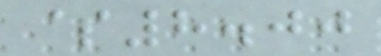$8.00
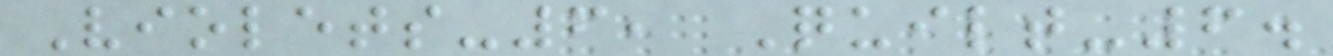Violets-6, Quilt-6.
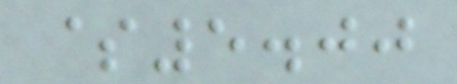$5.00
